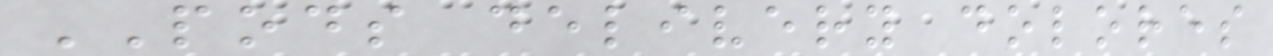PODS delivery dolores
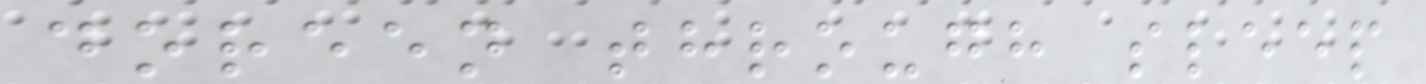doreen through sleep
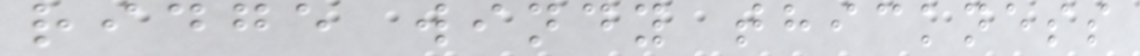ridge windy thickness
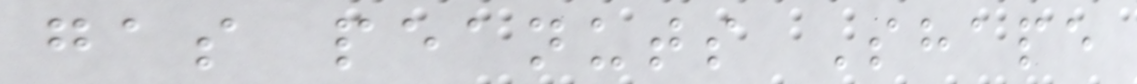gas peanuts Shape
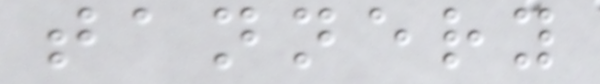tannery
